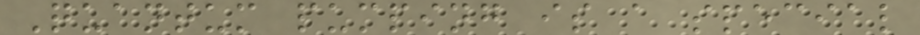Quantum pumping is a special
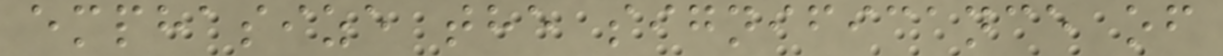emphasize the significance of
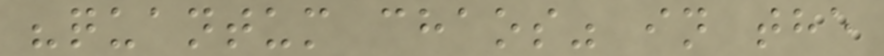"quantum chaos" in the
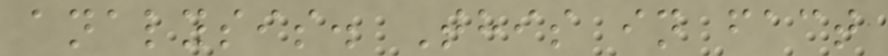analysis. This in fact
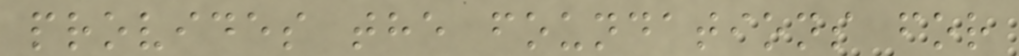provides the foundations for
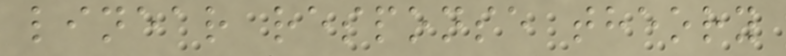linear response theory
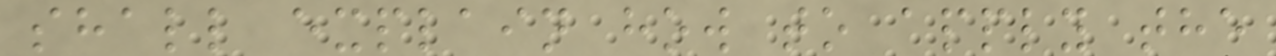shall explain how to apply the
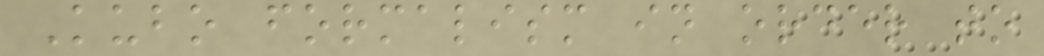Kubo formalism in order to
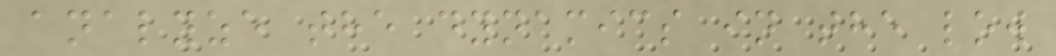analyze the dynamics in the low
